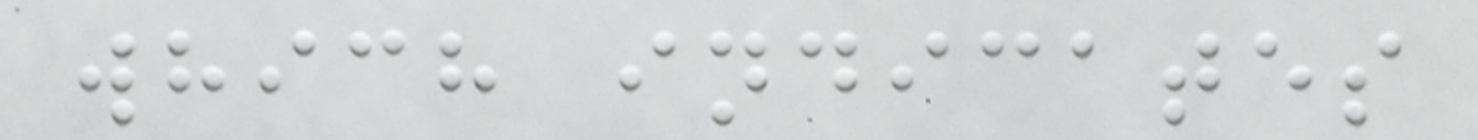which indicates
